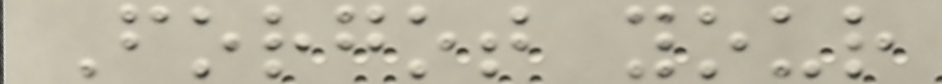Forgot your
